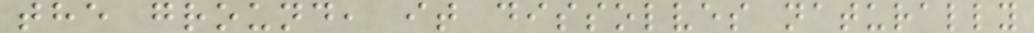the ground, it dissolves naturally
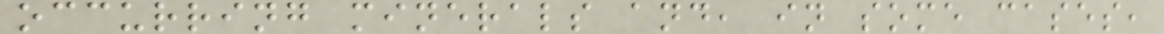occurring minerals and, in some cases,
